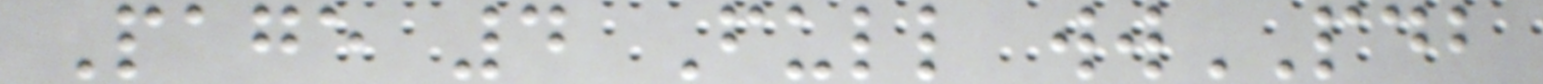Page 4 Full wwPDB
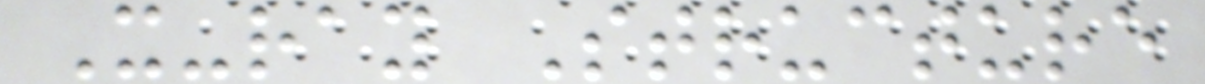X-ray Structure
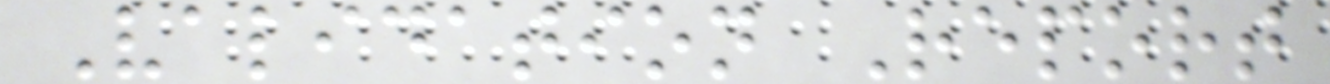Validation Report
